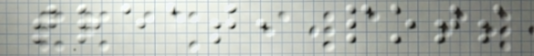treat, pots
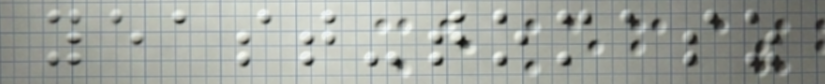yeast-tomasz
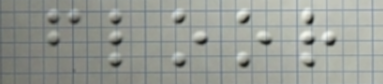floor
